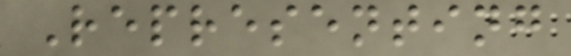Representing
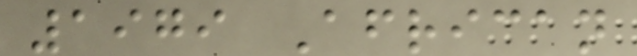1979 African
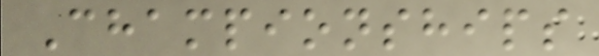Championships
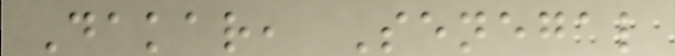Dakar, Senegal
